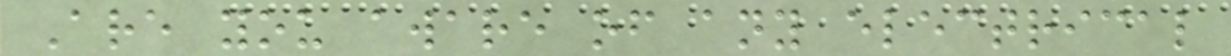Are you aware of any electrical
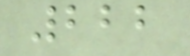222
